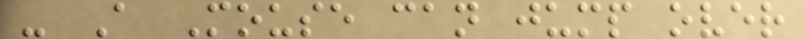- A Mouse can jump over
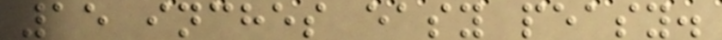15 inches easy peasy.
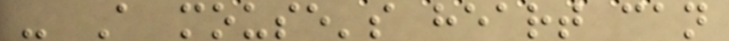- A mouse's heart can
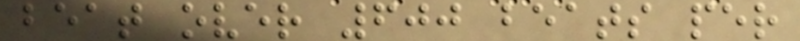beat over 600 beats per
